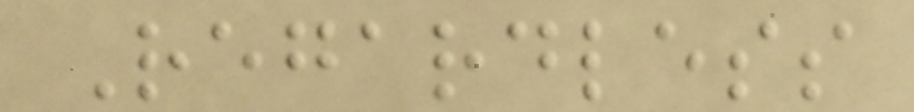Regardless
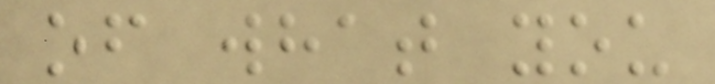of what you
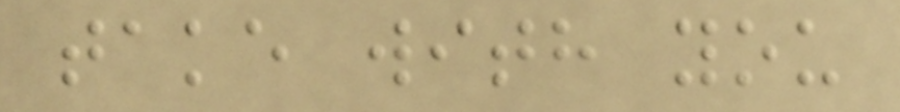take with you
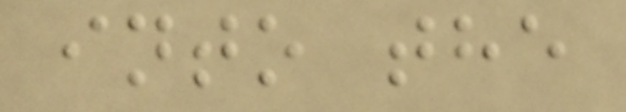into the
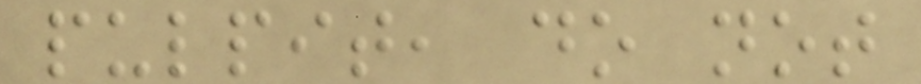pulpit, do not
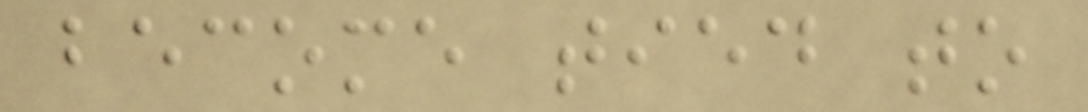become tied to
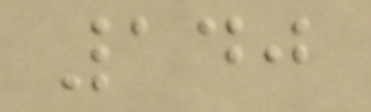140
